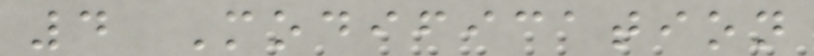4 Modification
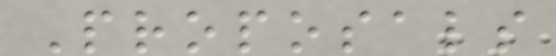Proposals
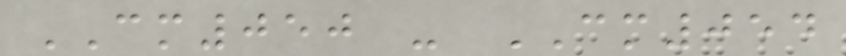CM050 - CM054
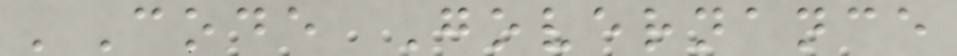'Code Governance
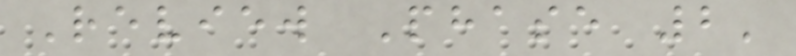Review Phase 2'
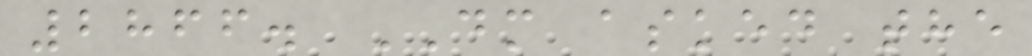2866. DM asked the
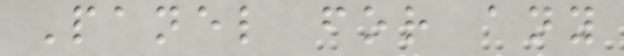Panel for any
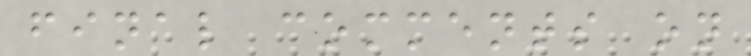final comments on
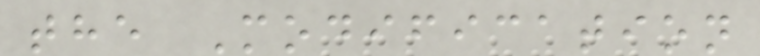the Modification
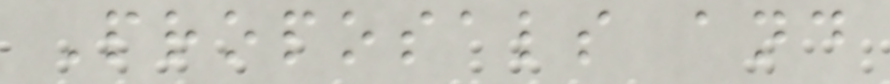Proposals and
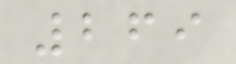269
